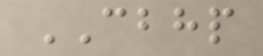CBHP
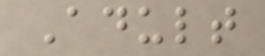Adult
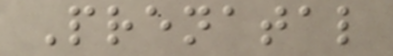Prenatal
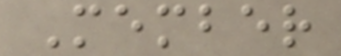Member
